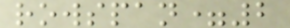rowspan=2
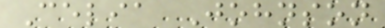Celia Johnson
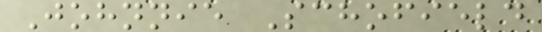Johnnie Schofield
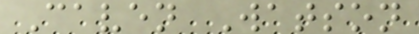Caven Watson
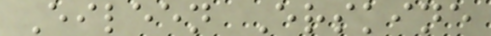Eileen Erskine
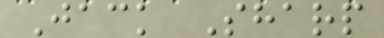Jack Sharp
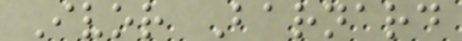Ivor Barnard
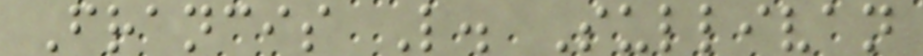Francis L. Sullivan
